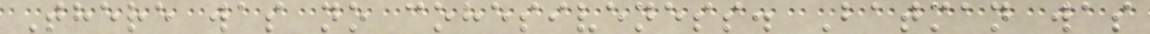There was no cohesiveness. Batman was
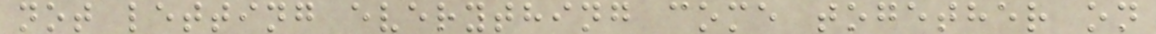not letting everything come together on
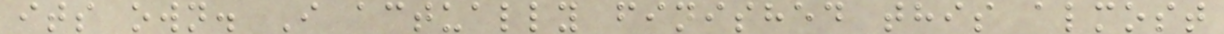its own. I actually finished this almost
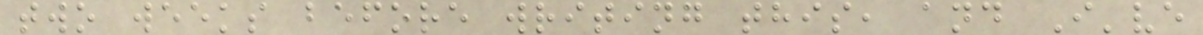two weeks before writing this, and I've
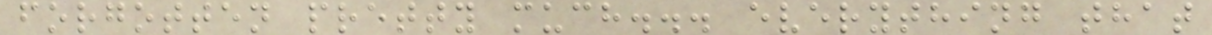forgotten pretty much... everything that
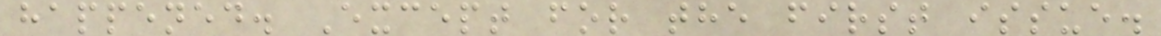happened. Except for the first issue.
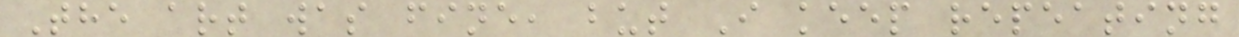The art was fine, but I keep repeating
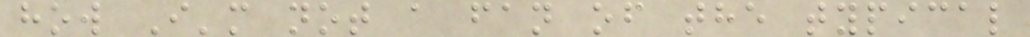how I'm not a fan of the typical
